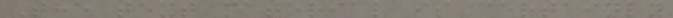The text material is certainly
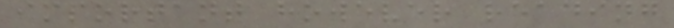important however reading
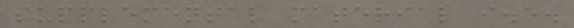supplemental material i.e.
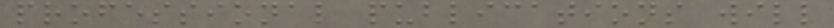professional publications will
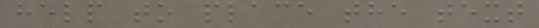help to place the text
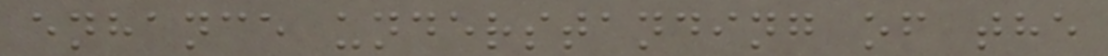enhance understanding of the
